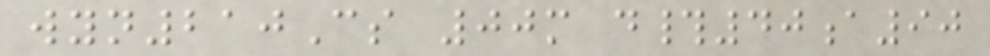wyn210Cs 00m d#40a90
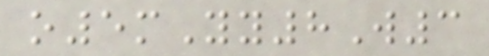o5mYy8W3
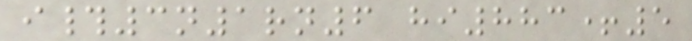i#3n1rn6 hi883+5
